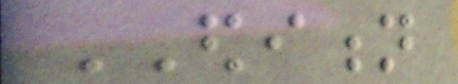EDITION
